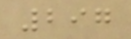297
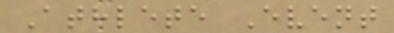Athlete Event
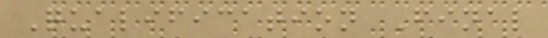Qualification Final
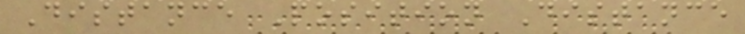Distance Position Distance
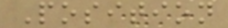Position
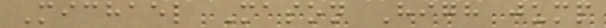Michael Mason High jump
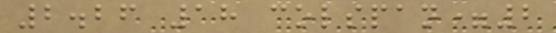2.26 18 colspan=2
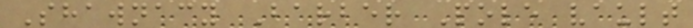Shawnacy Barber Pole vault
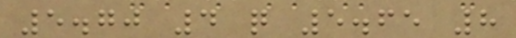5.70 4 q 5.65 8
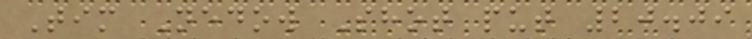Tim Nedow Shot put 20.09
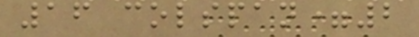16 colspan=2
